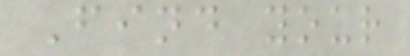Find your
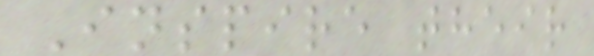Inspire their
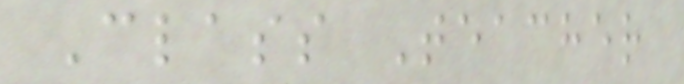Class Teacher
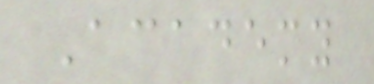Academy
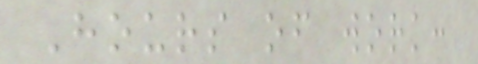Hours of work:
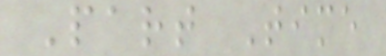Part Time
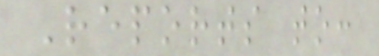Reports to:
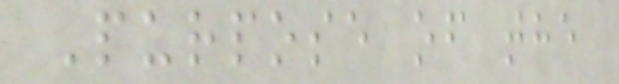Purpose of the
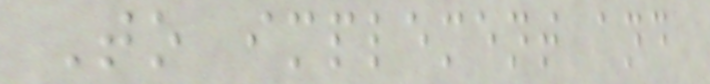To implement and
